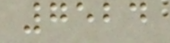7524
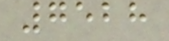7528
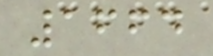1664
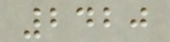2420
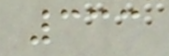333
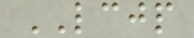LCJP
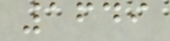1649
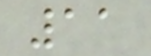11
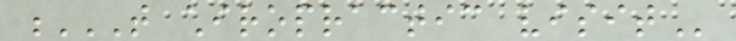T CHIROPRACTIC VISIT
